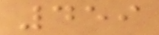459
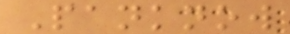Panknow
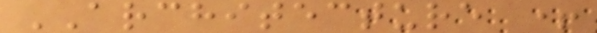ARCHITECTURE +
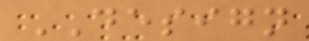DESIGN
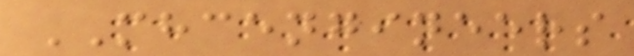MHCENGINEERS
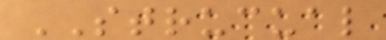STRUCUAL
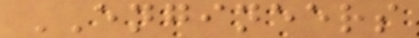ENGINEERS
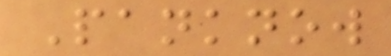Panknow
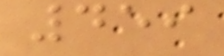459
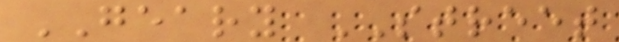GEARY STREET
